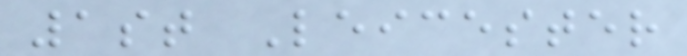1st Leicester
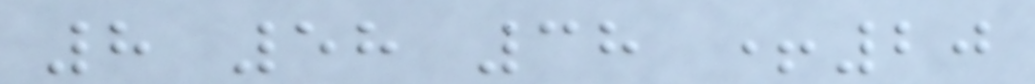8 58 38 +20
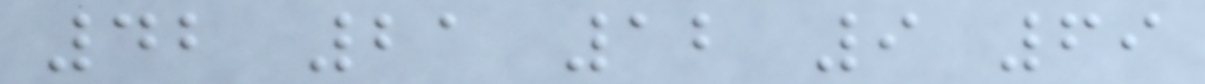42 21 12 9 69
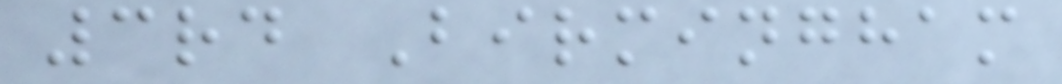3rd Birmingham
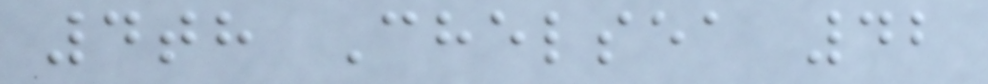4th Chelsea 42
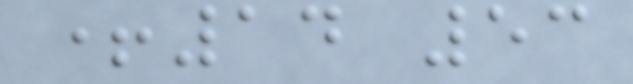+14 53
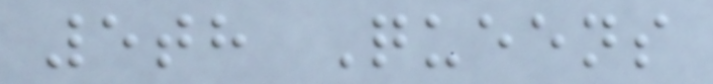5th Queens
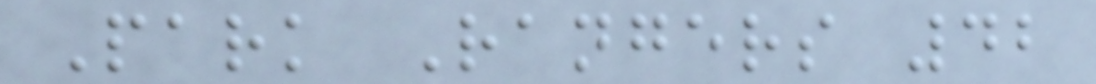Park Rangers 42
